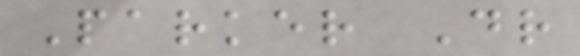Parker Dr
